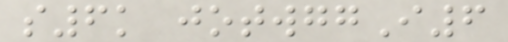s6k jotwggI6
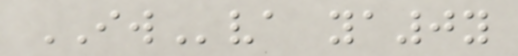IWva ya0y
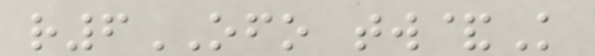r6OFO tw&K
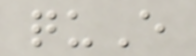quE
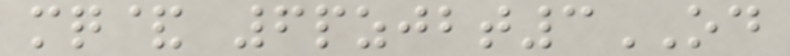mq& 6pzjbt3OD
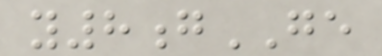y8gGE
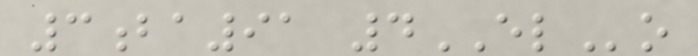3ba91 4ELo
